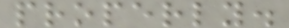properly.
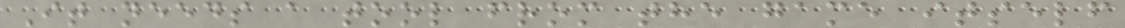It needs a tool from the game itself
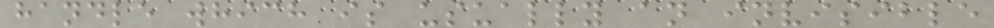handle which is usually an invisible
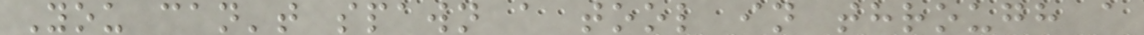You can't spawn a tool in through a
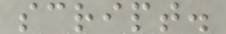script.
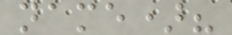name)?
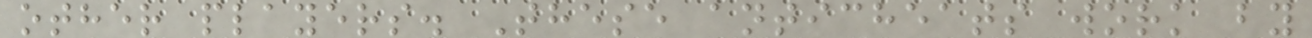other players. These anticheats work by
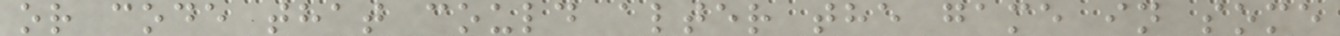or code that could alter the game in some
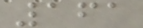161
